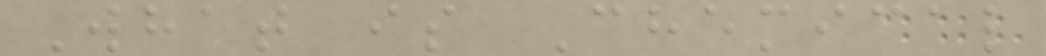What is Chemical
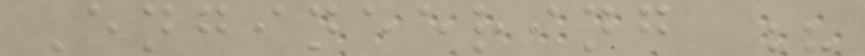Engineering ?
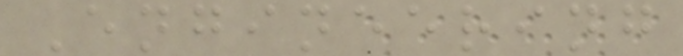Engineering
